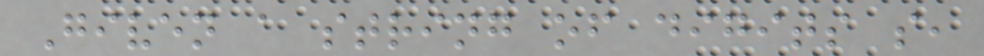Given a string of digits s,
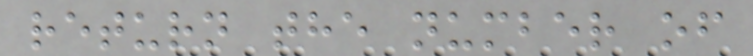return the number of
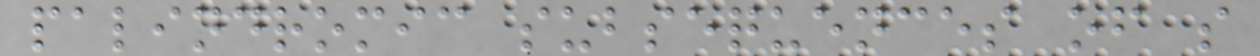palindromic subsequences of s
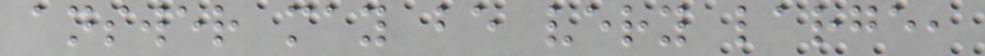answer may be very large,
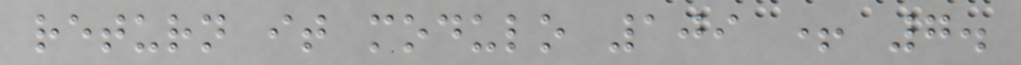return it modulo 109 + 7.
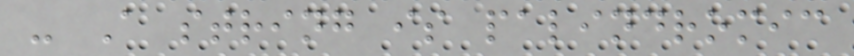- A string is palindromic
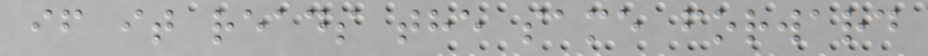if it reads the same forward
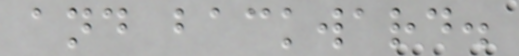and backward.
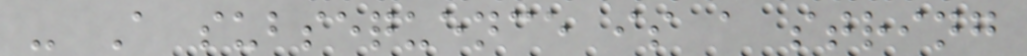- A subsequence is a string
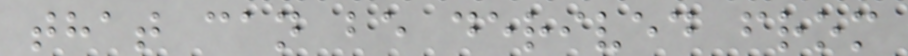that can be derived from
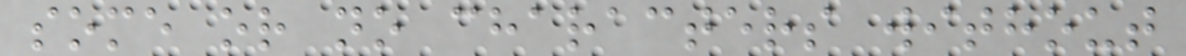some or no characters without
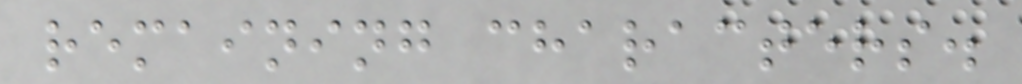remaining characters.
